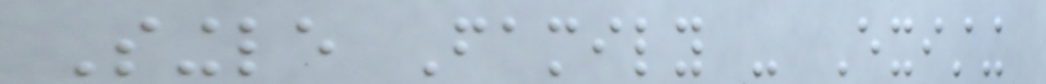Single Family - Existing
